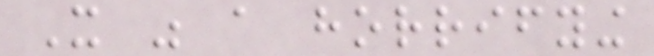It was a horrifying
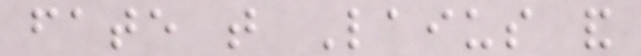fate that Laius and
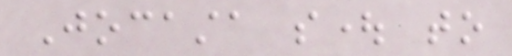Jocasta sought to
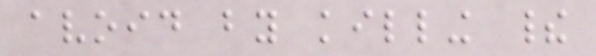avoid by killing their
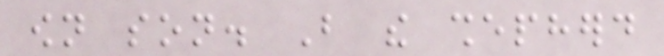own son. But the shepherd
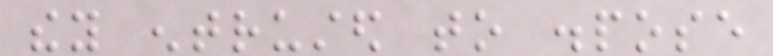they entrusted to dispose
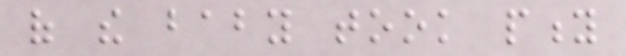of the baby took pity
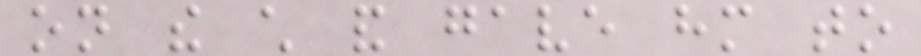on the child and gave him to
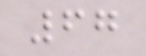67
